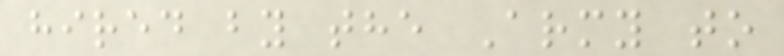hired by the Army to
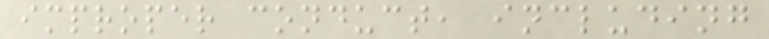improper conduct, including
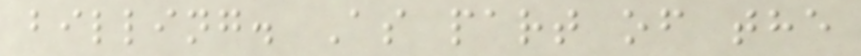billing. As part of the
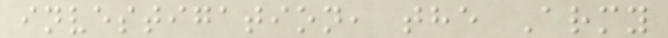investigation, the Army
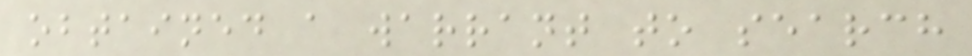obtained a warrant to search
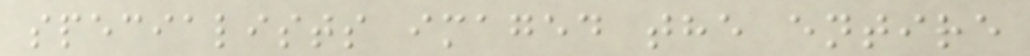specialists imaged the entire
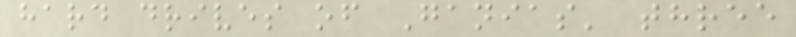hard drives of Ganias' three
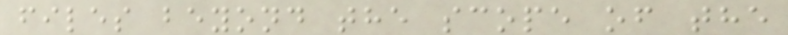files beyond the scope of the
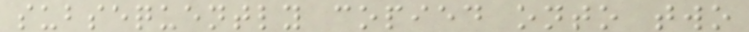subsequently copied onto two
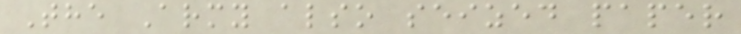The Army also seized paper
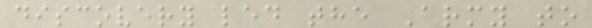discovery led the Army to
